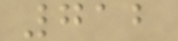712
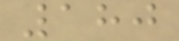180
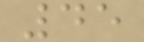45
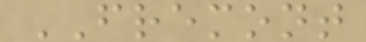FREMONT
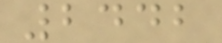2442
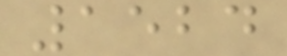1524
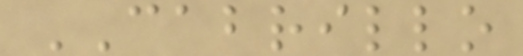CABRILLO
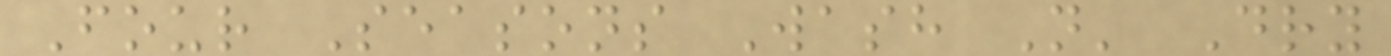Four Seasons Wash N' Dry
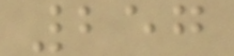257
